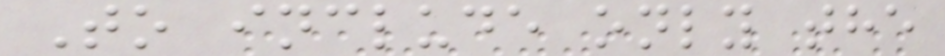To include only the
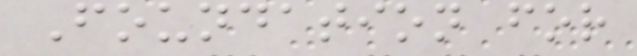Foundation for
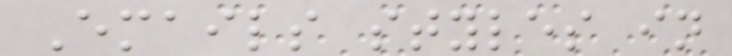Emails styles in
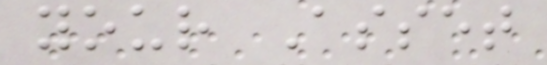your Asset
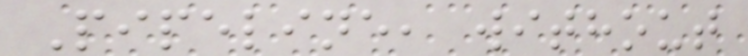Pipeline, without
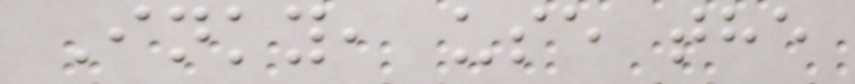Inky, use the
